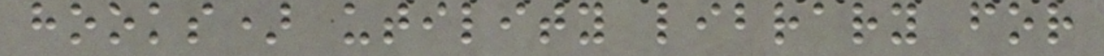hooks) utility library for
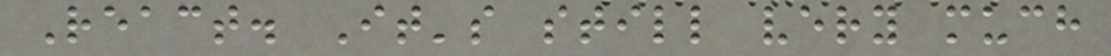React. It's still very much
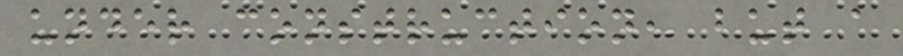under construction, but a
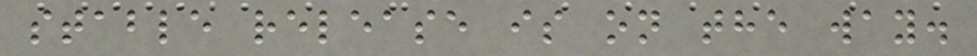stable release is on the way.
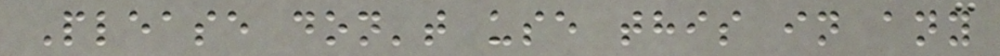Please don't use this in any
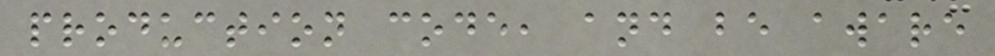production code, and be aware
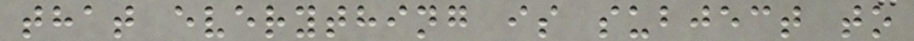that everything is subject to
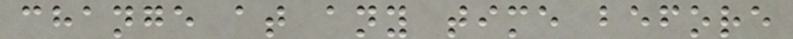change at any time before
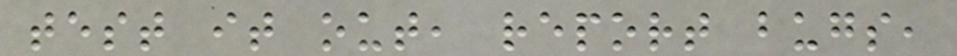test it out, report bugs,
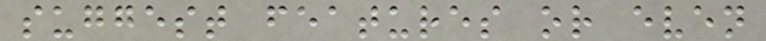suggest features or even
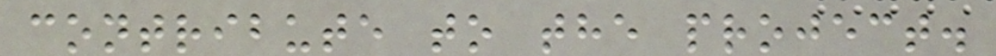contribute to the project.
